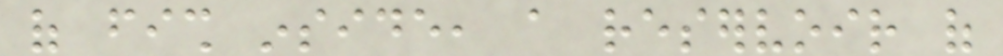of fish inside, a reservoir of
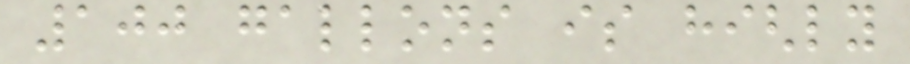100 gallons is highly
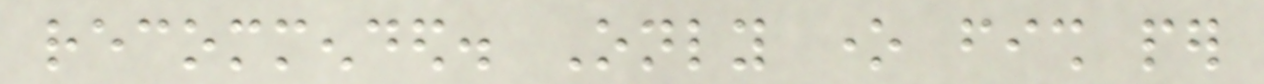recommended. Only one fish per
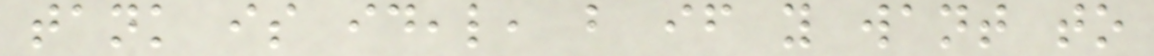tank is ideal, but if you want to
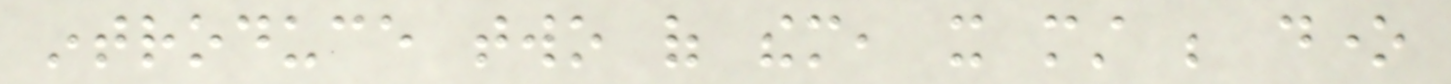introduce two of them, it must be done
